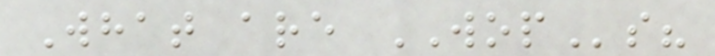What are WOPs?
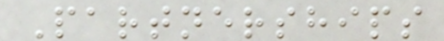Partnerships
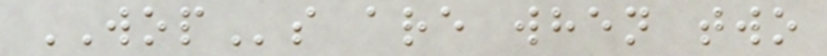WOPs are when two
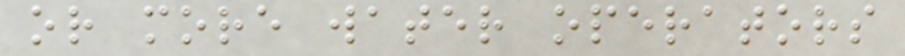or more water operators
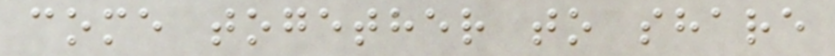come together to share
